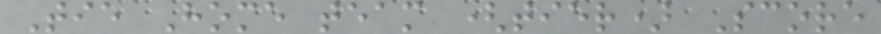Tie Home team (tier) Score
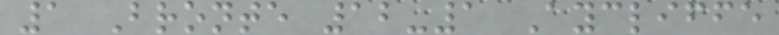1 Bronte 12-1 Aycliffe
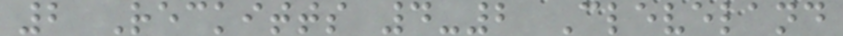2 Reckitts 4-2 Cleveland
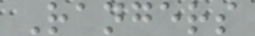Rangers
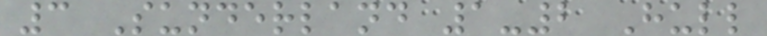3 Sunderland 1-2 Hull
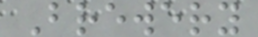Brewery
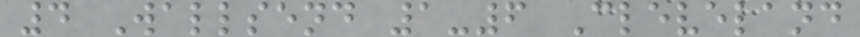4 Wallsend 1-6 Cleveland
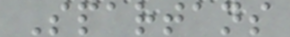Spartans
